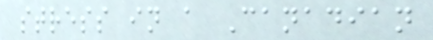stress in a Canadian
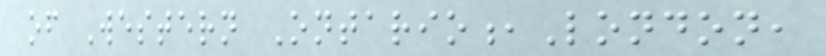of Western Ontario,London,
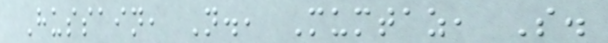Hussain, N., Mumtaz, S.
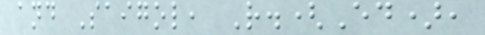and Saigol, R.(Ed),
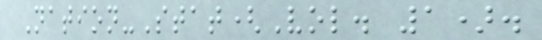Nation-Stat(Vol. 1).
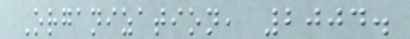Organization, 2004.
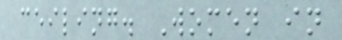ceiling. Women in
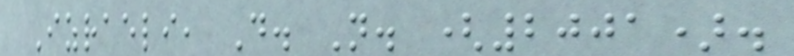Izraeli, D. N. (2001).
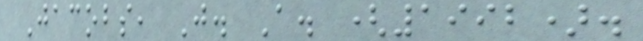Jacobs, J. A. (1992).
